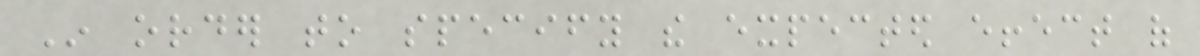In order to specify the expected effect of
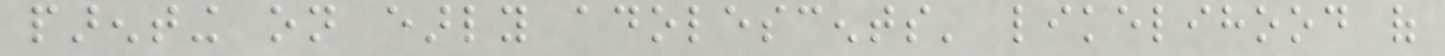parenting on early adolescents' likelihood of
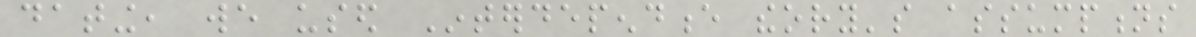dating, we used Interdependence theory's assumptions
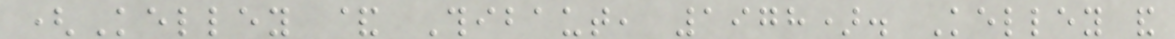(Kelley & Thibaut, 1978). Kelley and
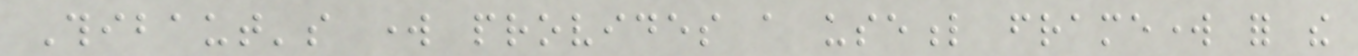Thibaut's work provides a useful framework for the
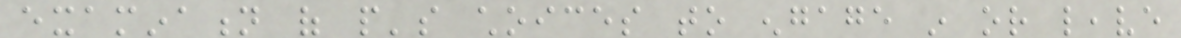examination of people's choices to engage in or leave
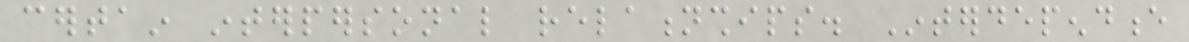certain interpersonal relationships. Interdependence
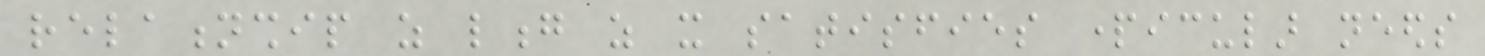relationship as long as it satisfies particular needs
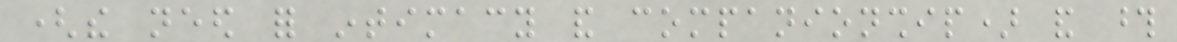(the need for intimacy and companionship) and those
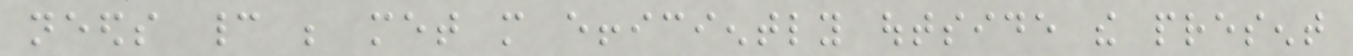needs cannot be met more efficiently outside the present
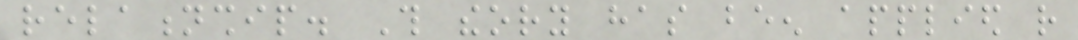relationship. This theory has been applied rather
